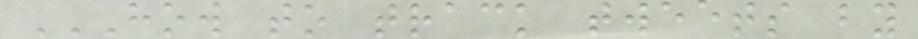HOW TO TRACK TWEETS BY
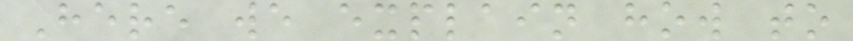Here we explain how to
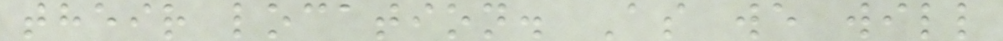their location. As we will
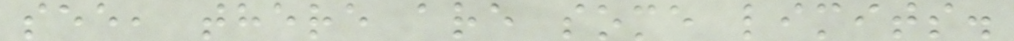see, there are some limits.
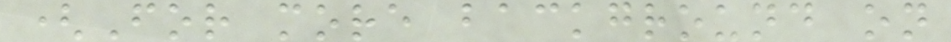(For more background on
